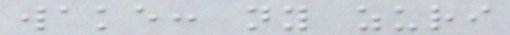wake: ny zuri
